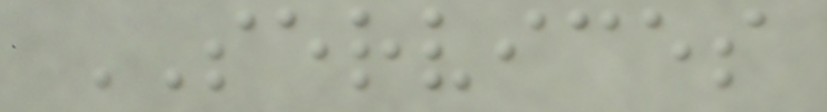SERVICES
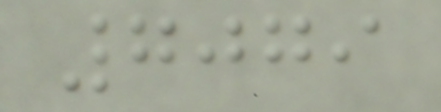7079
